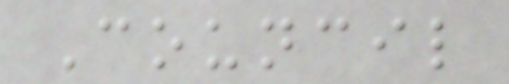Council
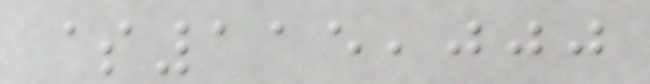$115,000
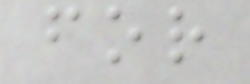for
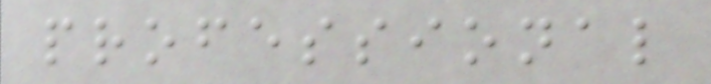professional
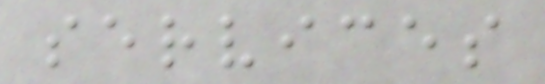services
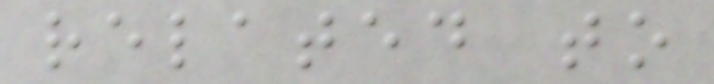related to
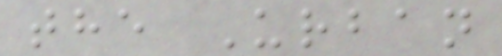the Urban
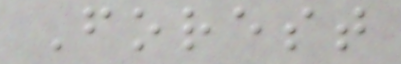Forest
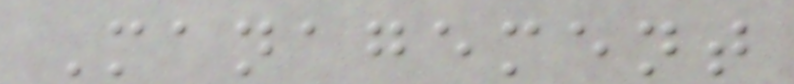Management
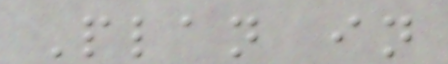Plan in
